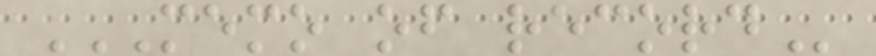MEMO OF RECORD
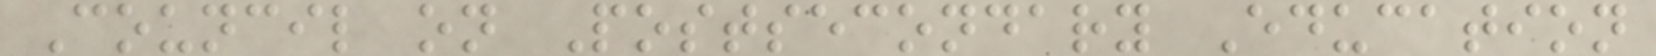Council on Postsecondary Education
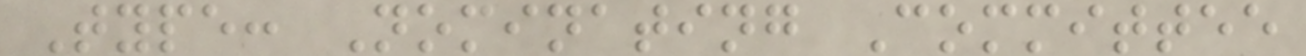Type: Nominating Committee
